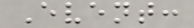Event:
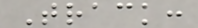Track:
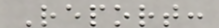Report:
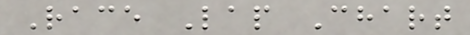Race Lap Chart
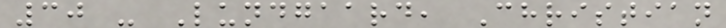30 - Lundgaard, Christian
